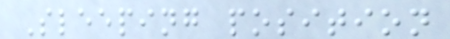Sleeping position
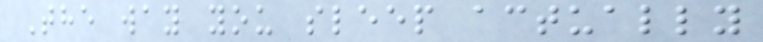The way you sleep actually
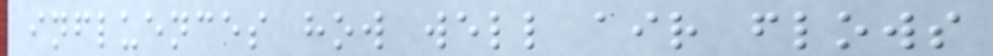influences how well air flows
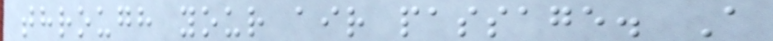through your air passage. A
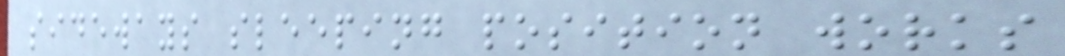sideways sleeping position works
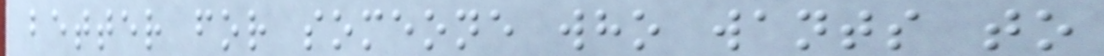better for someone who wants to
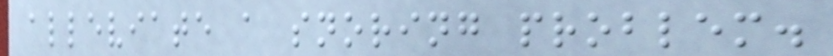alleviate a snoring problem.
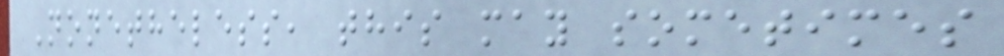Nonetheless, this may sometimes
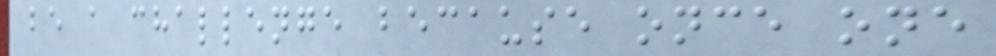be a challenge because once one
